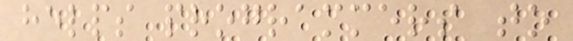helps programmers to
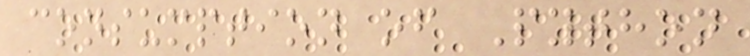consumption of Python
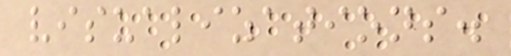visualizations.
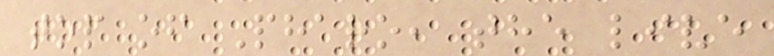top of Pharo, the live
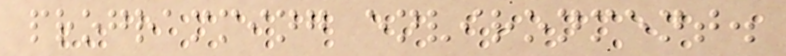programming environment.
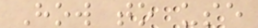How to use
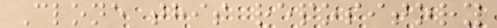Clone this repository
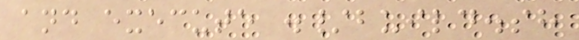and execute ./build.sh
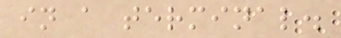in a terminal.
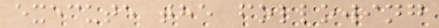execute the following
